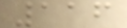116
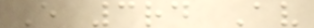E 3rd Av
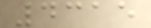4315
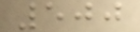500
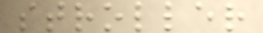stroller
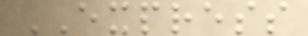EXPRESS
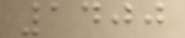1400
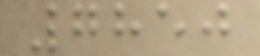7850
